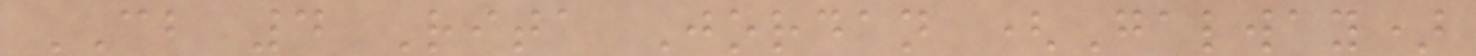CB 4 Rita Jordan (Galway)
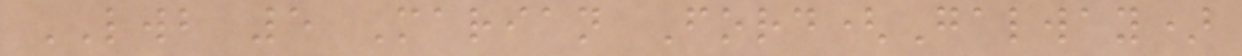LWB 5 Marian Ford(Galway)
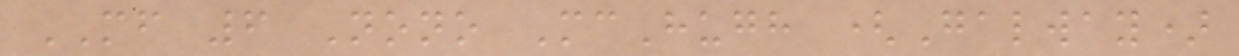MF 6 Nono McHugh (Galway)
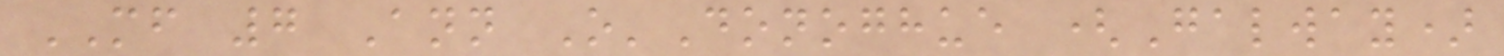MF 7 Ann O'Donoghue (Galway)
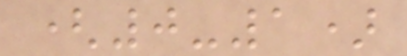(0-1)
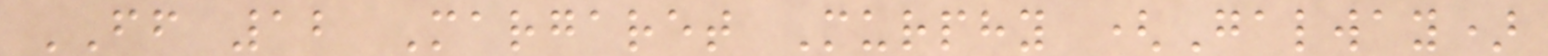FF 12 Margaret Murphy (Galway)
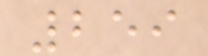259
